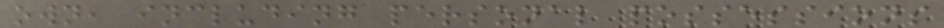own, including personal possessions
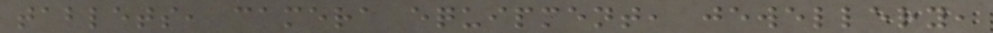tablets, camera equipment, jewellery,
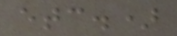etc.)
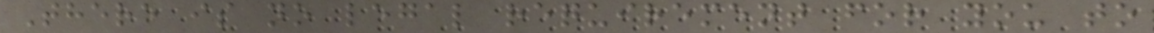There is no legal requirement for you to
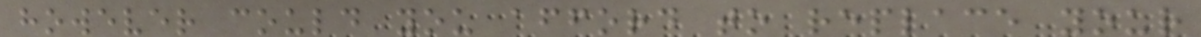however could you afford to replace your
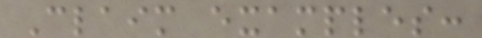Claim examples:
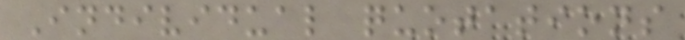Individual quotations
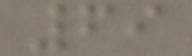69
